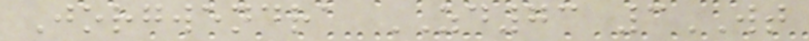Jorgwendra ZD73 3WT
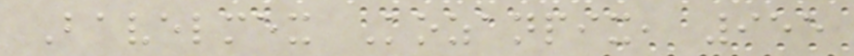Bavelmex Kozanpix, 955
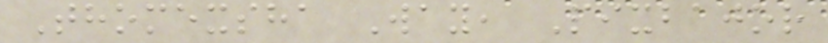Thomexsha Way, Pixbajor
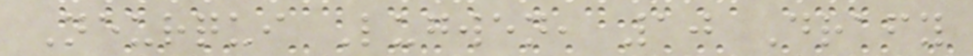Neurqui Lugwen, 10 Drafy
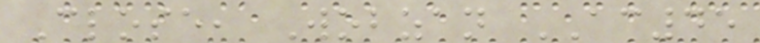Close, Wobzan AC45
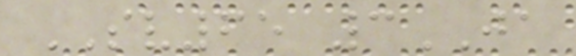SV65 3JA
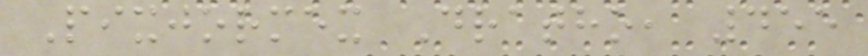Pixjormex Dratho, 455
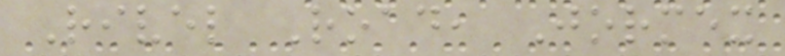Rivel Road, Jormex
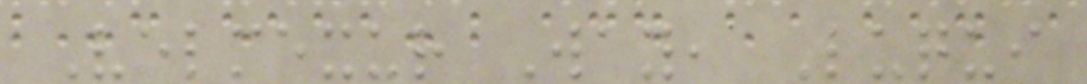Velmexur Way, Luqui
